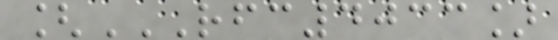[RFC4033]
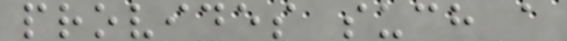provides such a
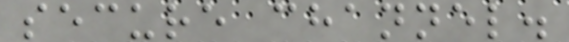secure channel.
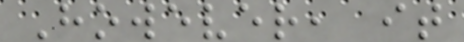However, it
